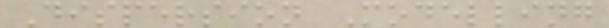Dispersion Modelling
